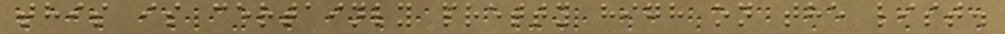this is certainly pretty high on the list.
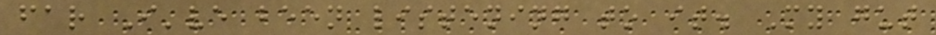far I've been listening to it. My gut
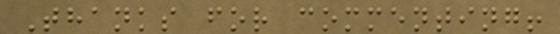Thanks for commenting!
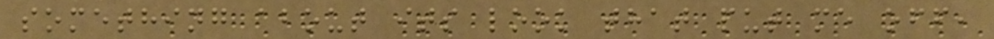something about its look that put me off,
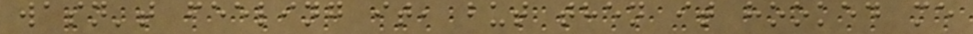wasn't feeling it, but then it hooked me
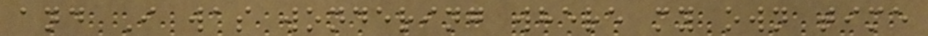and I was wondering where my own time
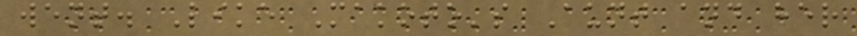went. Like Makoto's Aunt and her
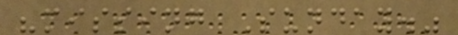"missing Sunday."
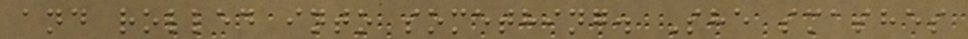and rolled into something. She smashes
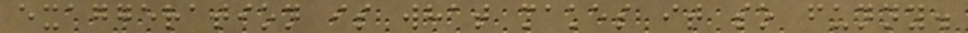exaggeration is what makes it so funny.
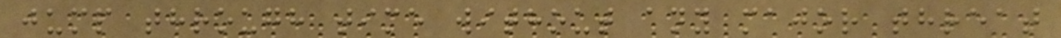jump through time without any major threat
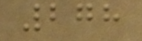278
